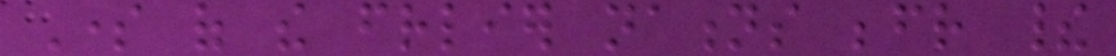Some of the friendlier nations befriend their
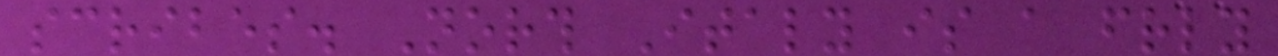scribes. North Italy is a friendly
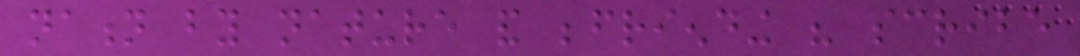nation by nature and befriending his scribe
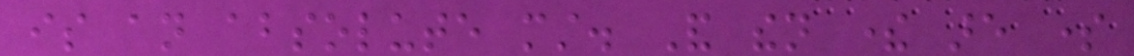is an absolute must. And then there are some
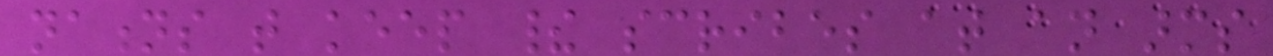nations that keep their scribes at an arms
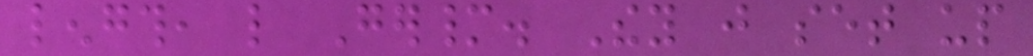length, like Germany. They just set up
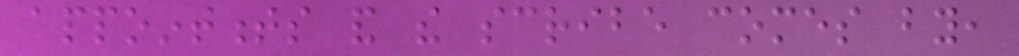appointments and the scribe comes by,
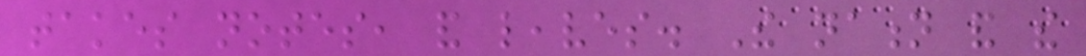takes notes, and leaves. The nation and the
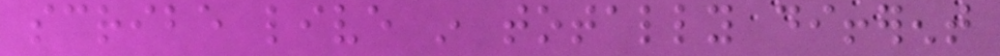scribe live in totally different
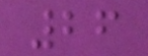26
